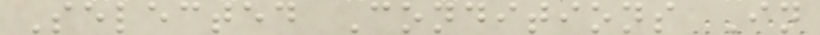Selected Conditions In
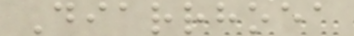Diarrhoea
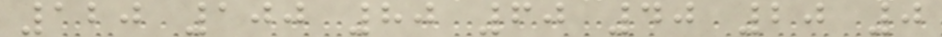120 100 80 60 40 20 0
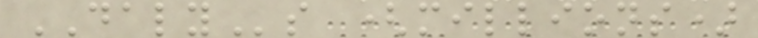DALYs (millions)
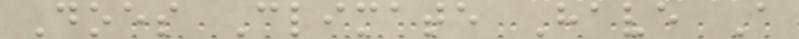Does Climate Have A
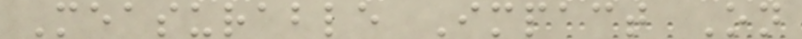Measurable Impact On
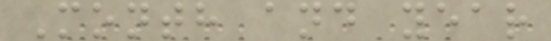Month and year
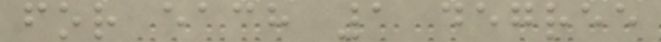for each 1 degree
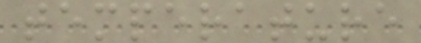temperature
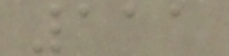111
